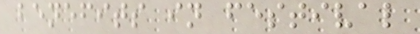benefits in festival
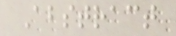Abstract
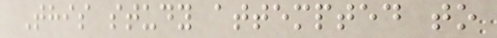This study attempted to
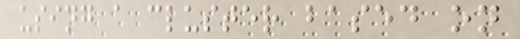using a cluster based on
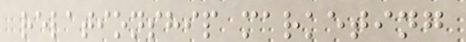relationship marketing
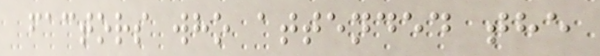factors who attended the
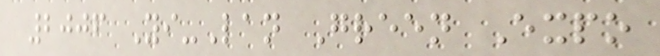2006 Yi-Lan Green Expo
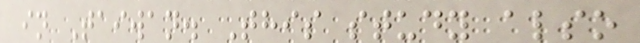in Taiwan. This study also
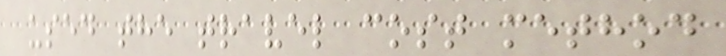used the travel cost method
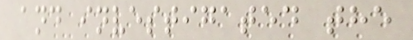and investigated the
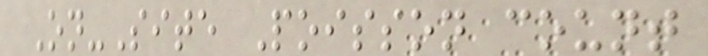On-Site Poisson count
